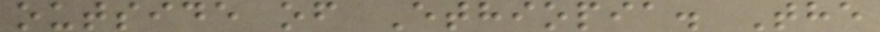outside of Ethiopia. The
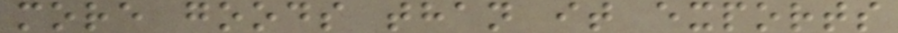more goods than it exports
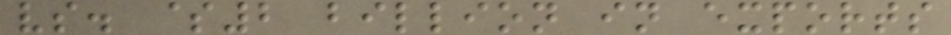vs. $2 billion in exports
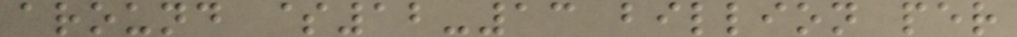around $12-13 billion per
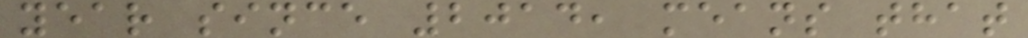year since 2014, means that
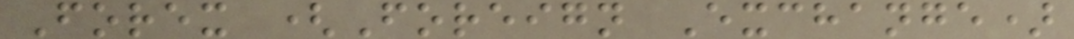Forex (Foreign Exchange)
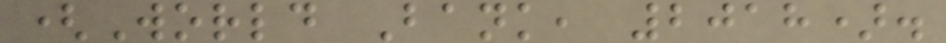(World Bank, 2018).
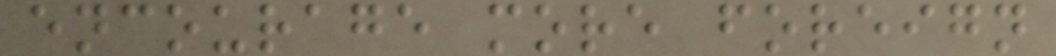encourage more foreign
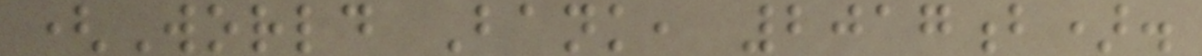(World Bank, 2017b).
